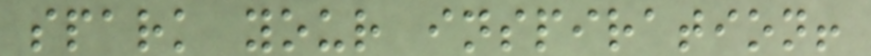spark your inspiration!
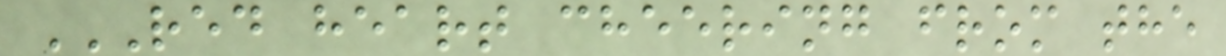RED HEART CHEERING FROM THE
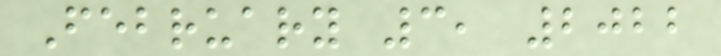February 3, 2022
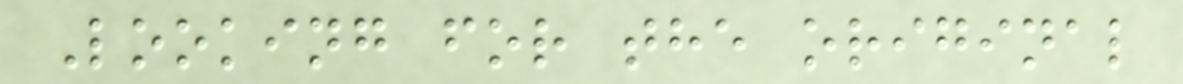Looking for the original
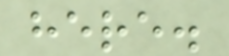here.
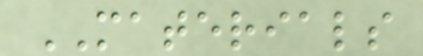MATERIALS
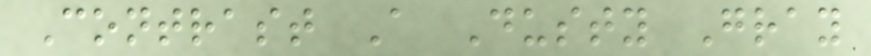Contrast A Dusty Gray
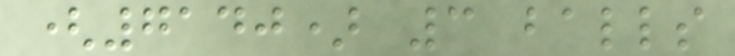(7140) 3 balls
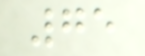75
